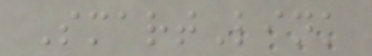SmartLink
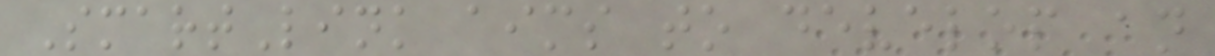SmartLink aims to develop an
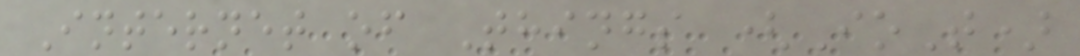Internet of Things (IoT)
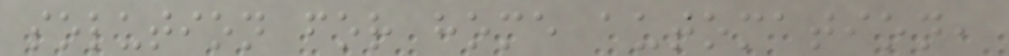solution for home automation,
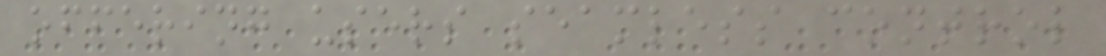offering users seamless control
